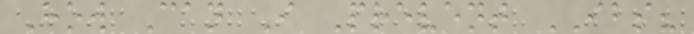How Can I Prevent IBS?
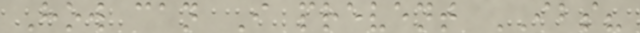How can I prevent IBS?
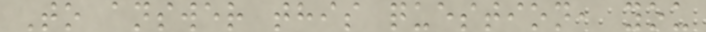To answer this question, you
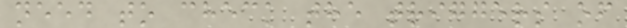need to check the triggers of
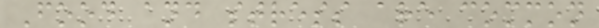Food and stress are common
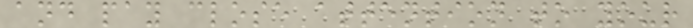and pay close attention to your
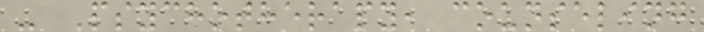- Psychotherapy, counseling
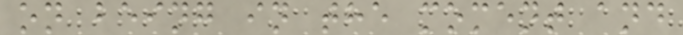on being in the moment and
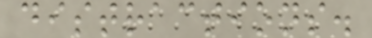distractions.
